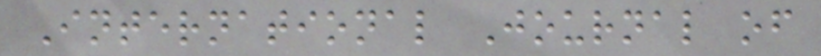International Journal of
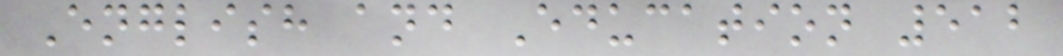English and Education 512
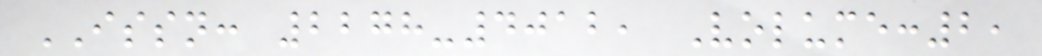ISSN: 2278-4012, Volume:2,
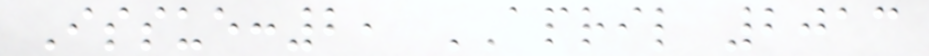Issue:2, APRIL 2013
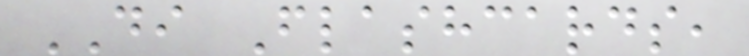DI Flashcards,
